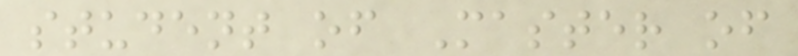student of Master of
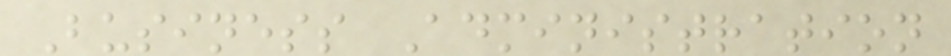Business Administration
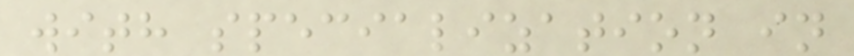with specialization in
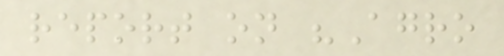report on "Agro
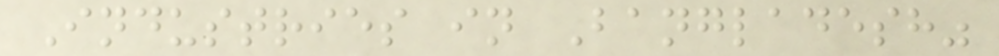Industries in Bangladesh"
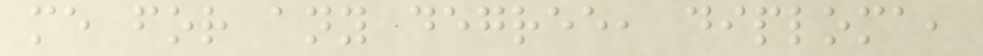me for any degree, diploma,
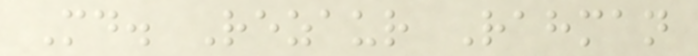Md. Rezaur Rahman
